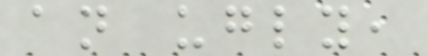an ugly,
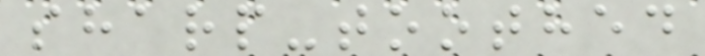sharp-toothed
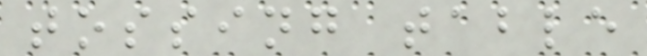tossing table
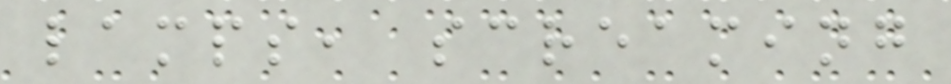lamps, screaming
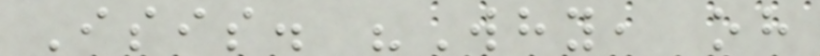Isis. "Why, oh
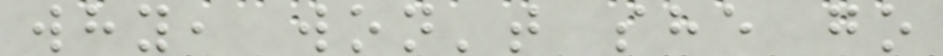why, won't she go
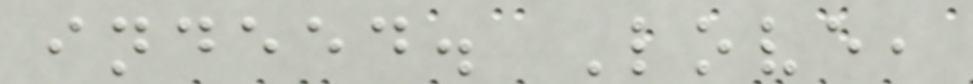indeed. Love,
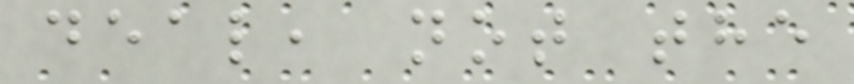deal, not the
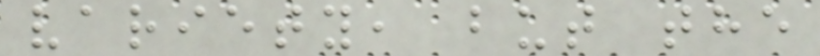variety, but the
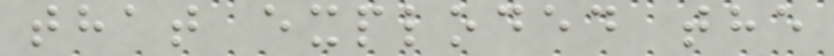that exploded the
